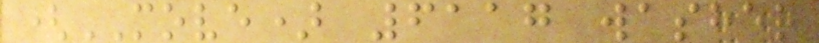(MOVE) 6117 washer
